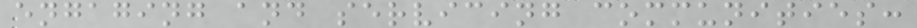engaging and servicing communities:
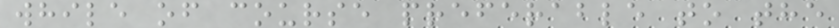while of course preferable to the
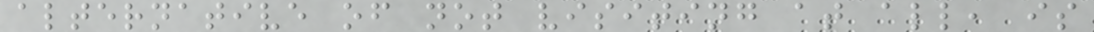alternative of not visiting at all, is
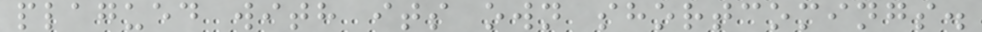plagued with its own shortcomings.
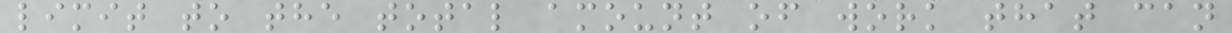limit to the total amount of work that can
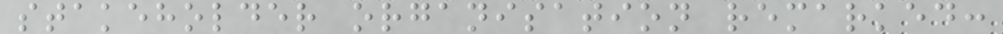stakeholder organisation remarked:
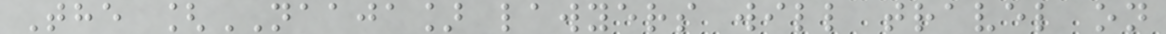The [NAAJA] lawyers will travel on
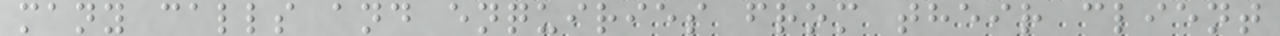many calls and enquiries from their client
